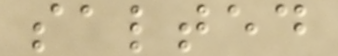salted
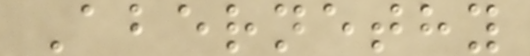Abernethy
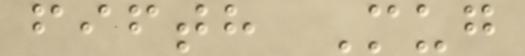fifth Mug
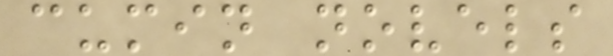cumin novels
